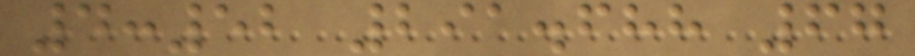4:52 291.688 67
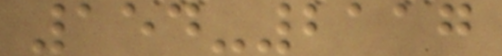154-2117
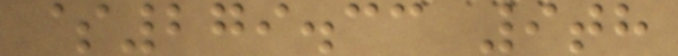$279.33 9th
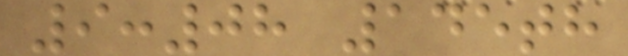9:08 145th
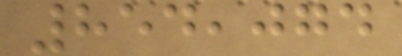854,074
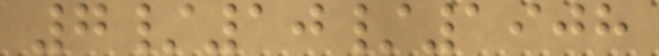7/10/1908
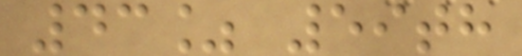43% 59th
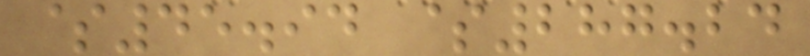$45.94 $287.24
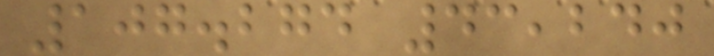107.274 43,240
